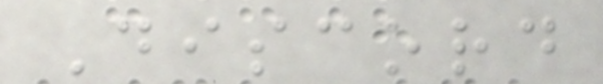Discord
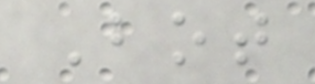Bot
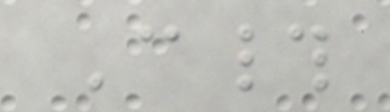C#
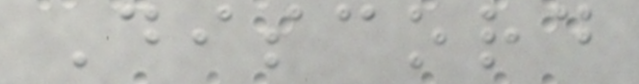Discord
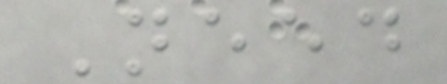Need
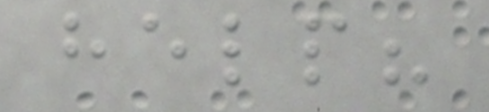help?
